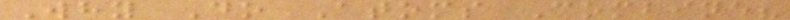Why Do Atoms Combine?
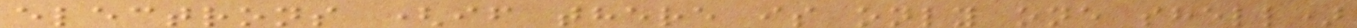electrons (if there is only one shell)
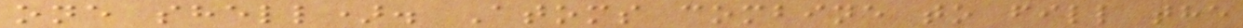one shell). Atoms combine to fill the
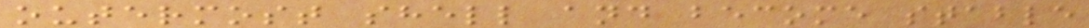outermost shell and become stable
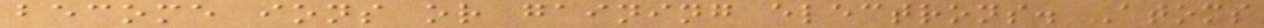become ions or gaining electrons. Atoms
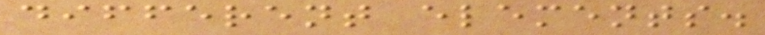different elements.
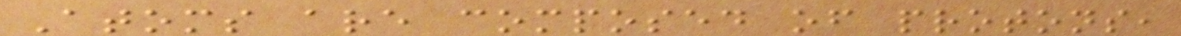Atoms are composed of protons,
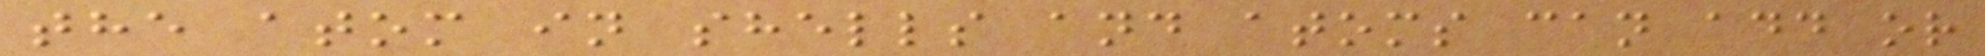the atom in shells and atoms can add or
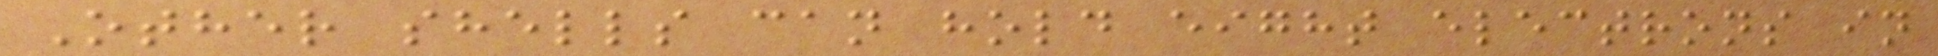Other shells can hold eight electrons in
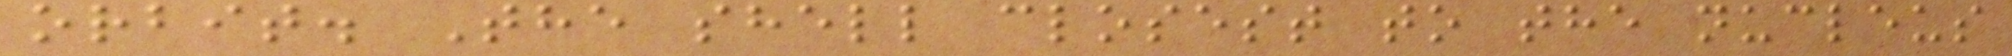orbit. The shell closest to the nucleus
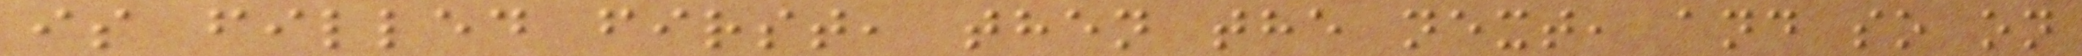is filled first, then the next, and so on
